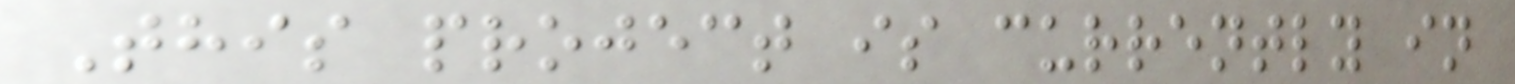This project is currently in
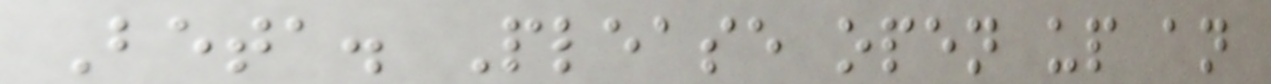Beta. Please open up an
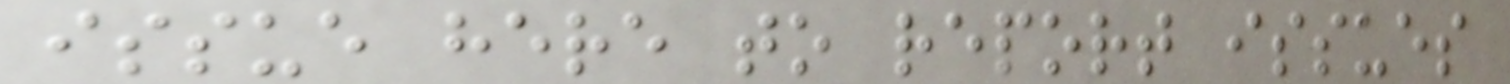issue here to report issues
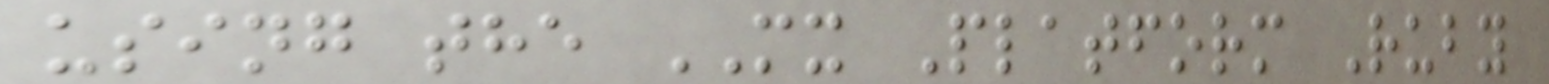using the MX Platform Ruby
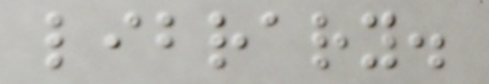library.
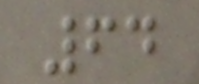64
